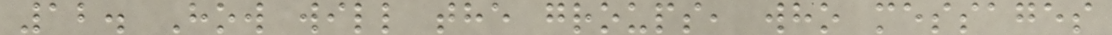12. How will the groups, who messages
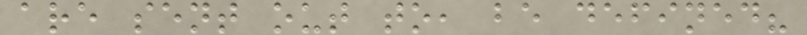are sent out to, be defined?
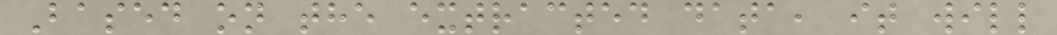Based on the extracted data, it will
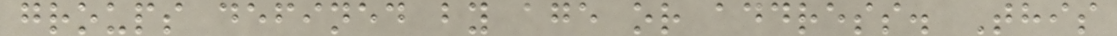groups defined by age or address. This
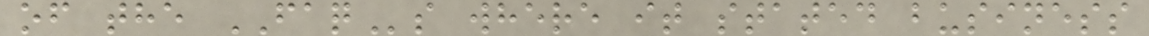of the FAQs where it stated business
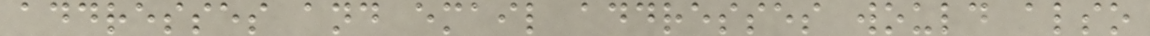addresses and email addresses would also
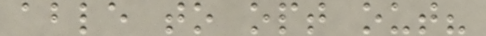able to opt out?
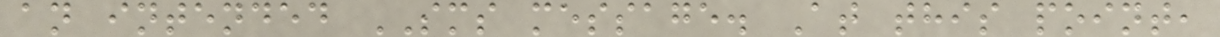an intended SMS message. At this point,
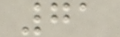71
